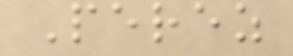Perez
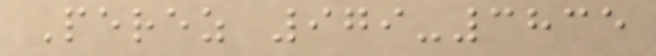Perez 979-3835
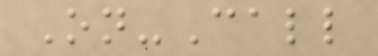On-Call
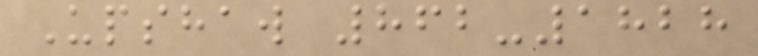Upshaw 862-1828
